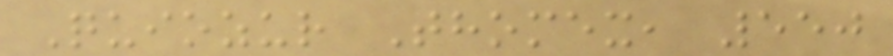Quiozur Thomex, 550
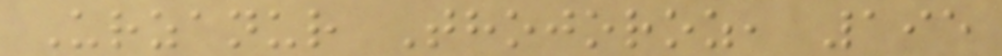Urzanur Thojoroz, 195
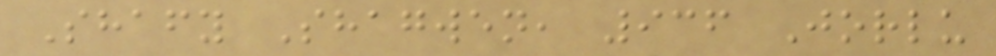Shafy Shagwen, 936 Jorlu
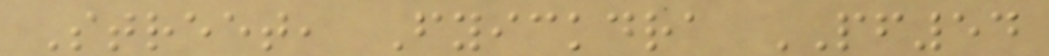Street, Fyickdra PF54
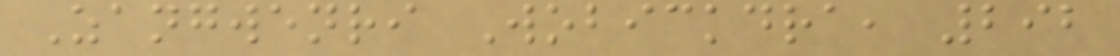Zangwenri Wobickdra, 292
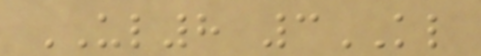UL8 3KL
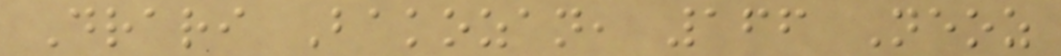Drari Bakozan, 166 Neoz
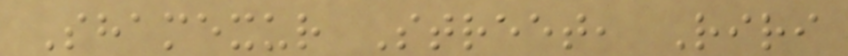Shamexur Street, Riri
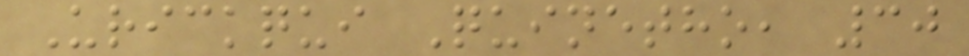Urickqui Quinetho, 30
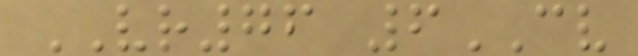VR76 6CV
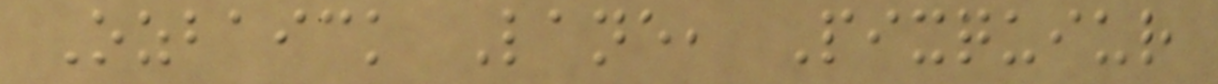Ozbaick Lane, Pixquiur
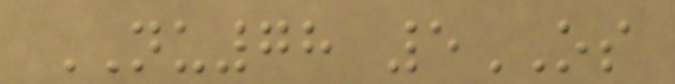NU78 5OS
